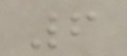6
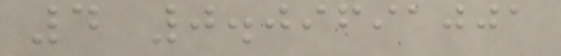4 0.09691001
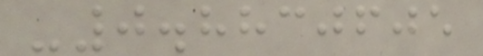-0.8830605
